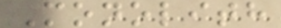Monolith
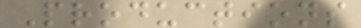Productions
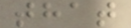that
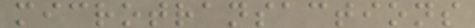microtransactions
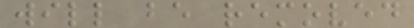will be removed
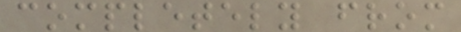completely from
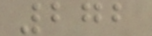272
